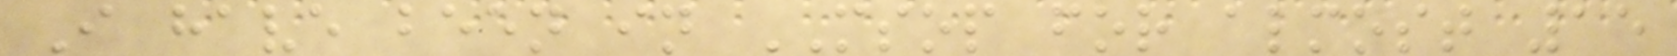I have been in MSOP for almost 15
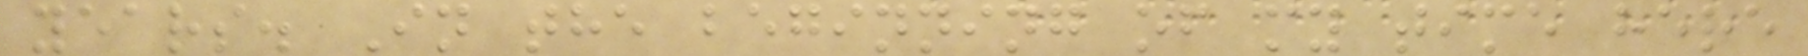years. In the beginning of my time here
